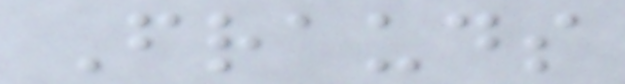Frauds
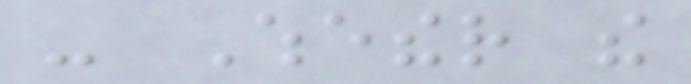- Whether the
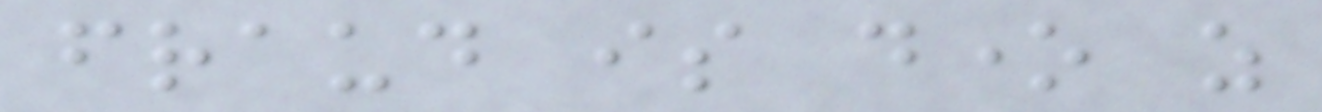fraud is done as
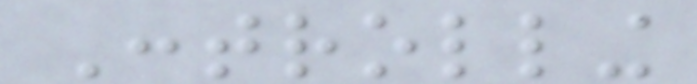Controlling
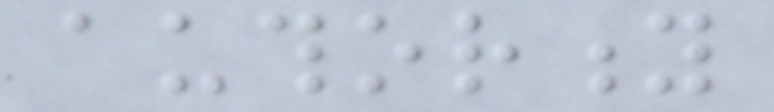authority
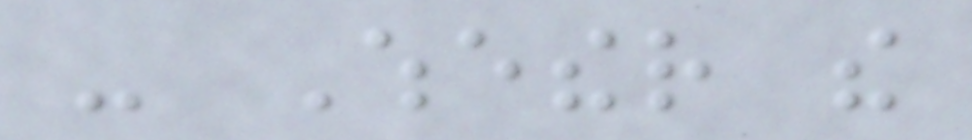- Whether the
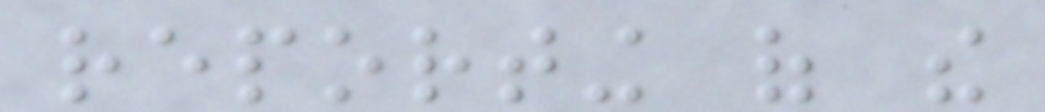reporting of the
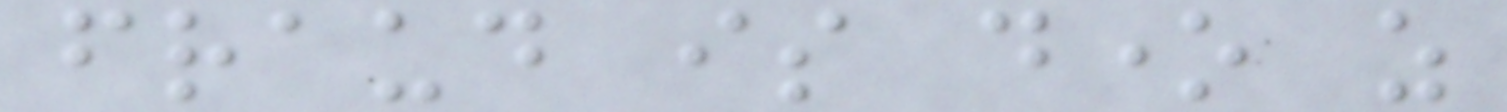fraud is done as
